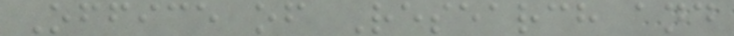Office of Research and
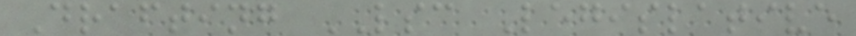Drafting LSC Legislative
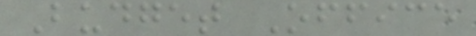Budget Office
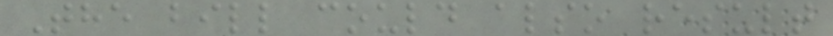The bill could also result
